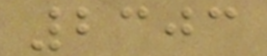2303
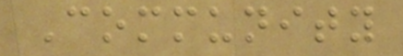Community
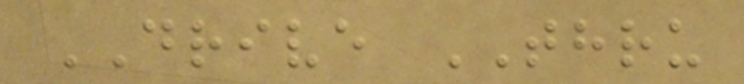DRIVE THRU
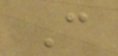C
